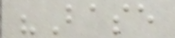"Base
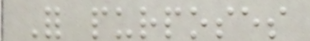For purposes
